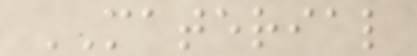MATERIAL
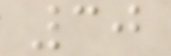30
